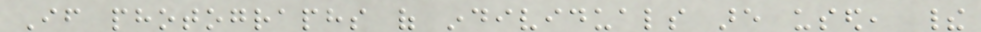If photographs of individuals are used, their
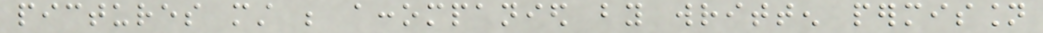pictures must be accompanied by written permission
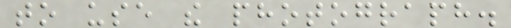to use the photograph.
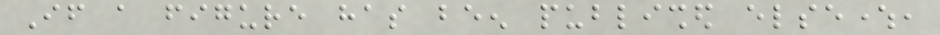If a figure has been published elsewhere,
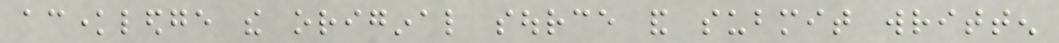acknowledge the original source and submit written
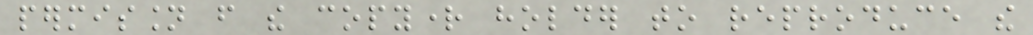permission from the copyright holder to reproduce the
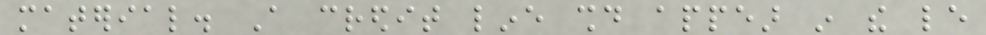material. A credit line should appear in the le
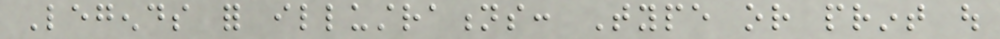Legends for illustrations: Type or print out
